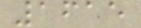1615
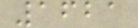1621
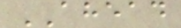AHEAD
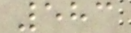583
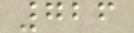726
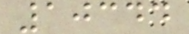10344
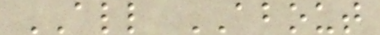ALL ABOUT
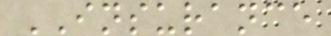INSURANCE
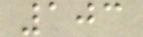103
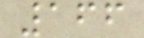166
